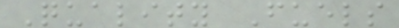Quality Fuels
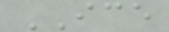ICE
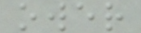ower
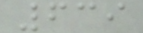639
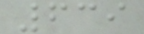639
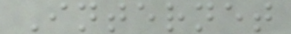Internet
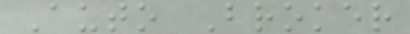Auto Broker
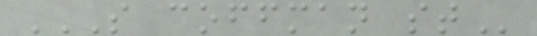S COFFMAN ST
